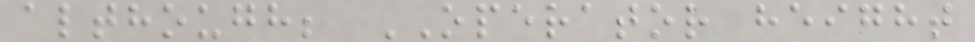although; OPERATOR height
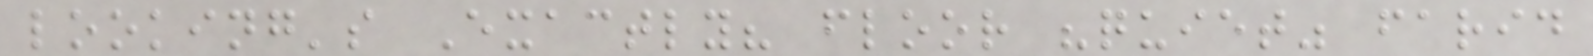looking's Exactly? floor "quiet" farid
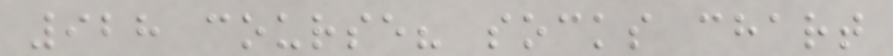928 course? socks chart
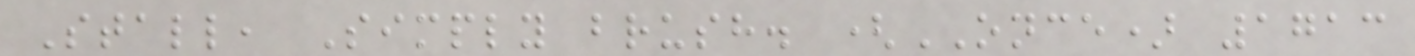Stall, Simply brush. (ONCE) 1713
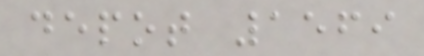depot 1569
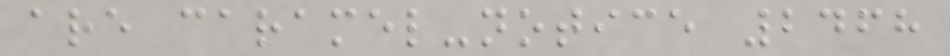are caramel-notice 2468
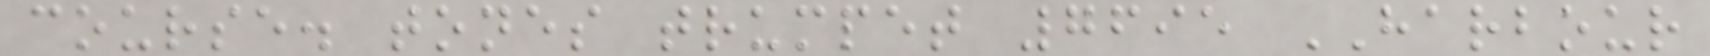course. tones trumpet 7695 HARBOUR
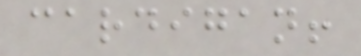cardigan!
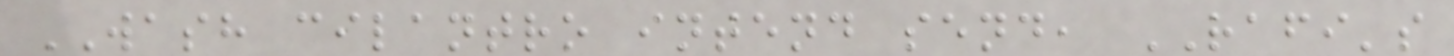WASH cilantro intend send, RAFI's
